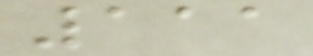111
